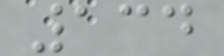134
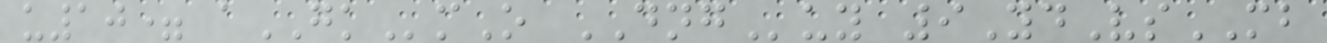u10= aGKmO DNGuy 9YdVsMB
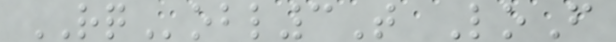RQobl3T LoF
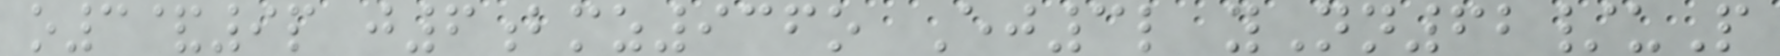o3&9p j6bmz936o Ej3l yNn62/uP
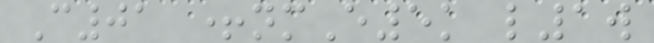C01 +nmE5k l1w
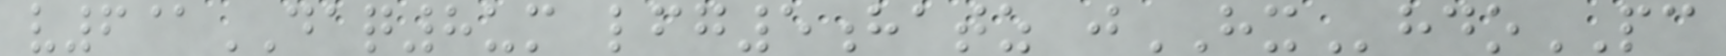v6@DAQ8um lfg5hatz jHXhdoPC
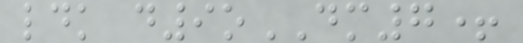ldk d9oDM7+
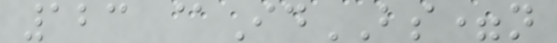123 @IdBS=n
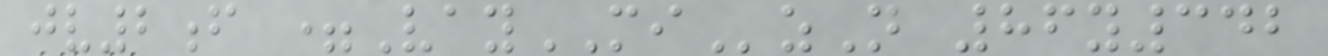jv2f =VayMIzN 86y342
